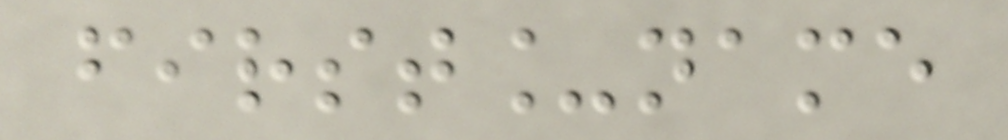first_name
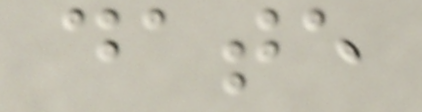date
